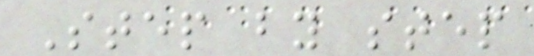Step by step
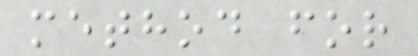method for
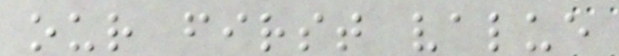our first value
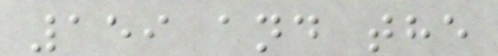159 and the
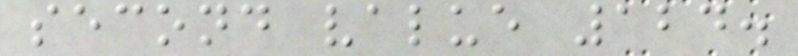second value 124.
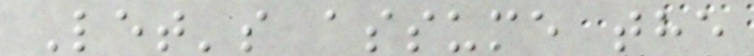Let's assume the
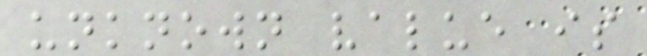unknown value is
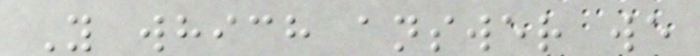Y which answer we
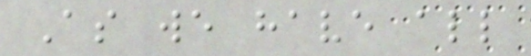As we have all
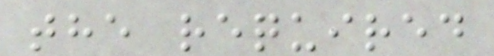the required
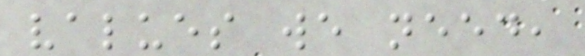values we need,
